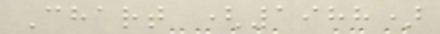Chart (1988)
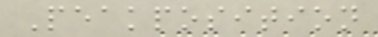Peakposition
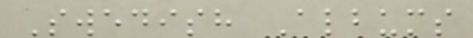Swedish Albums
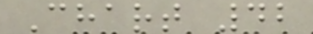Chart 42
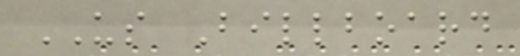US Billboard
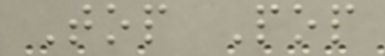Top Pop
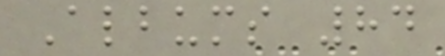Albums 84
